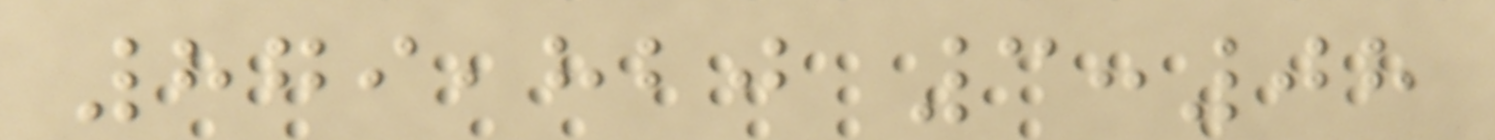879,820 3:08
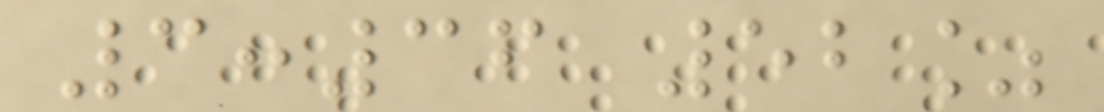3:36 52%
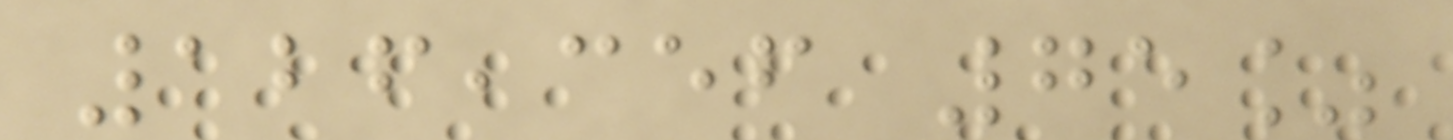126,356 75%
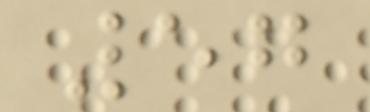57
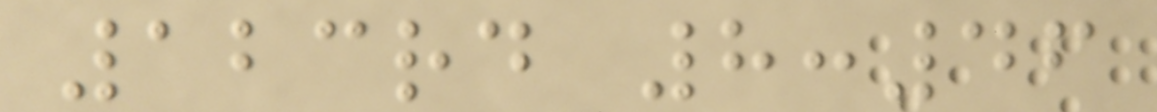123rd 8:46
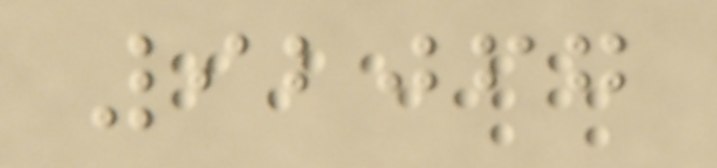92067
